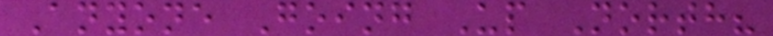Anyone Going Up North?
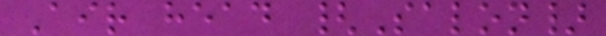Air head {Salon}
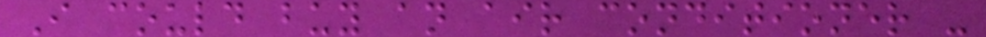I could buy an air conditioner -
